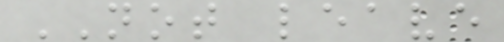NOT leave
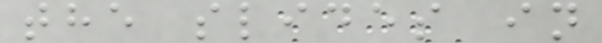the slides in
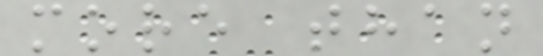more than
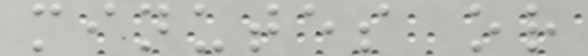minutes or
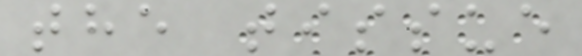the tissue
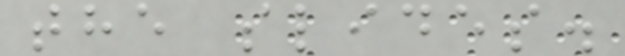the slides.
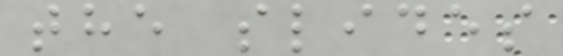the slides
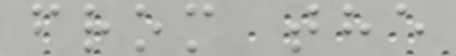from the
